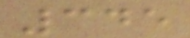345
